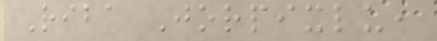Riba Jorpixlu,
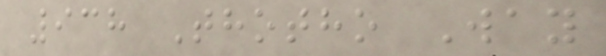938 Thotho Way
